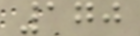170
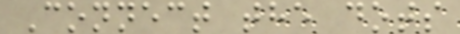Connect the dots
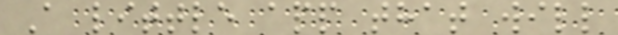A little app that will
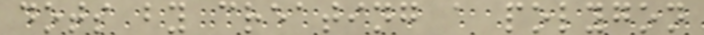dots by creating a polygon
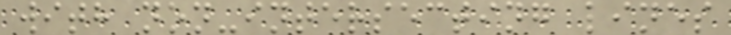with non-intersecting lines
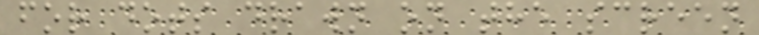for dots drawn on the screen
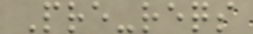Pre-reqs
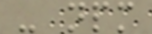- npm
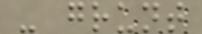- grunt
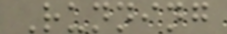Running
